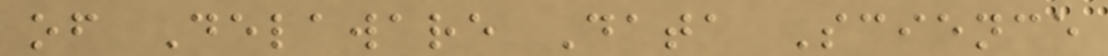of Delaware Data Science
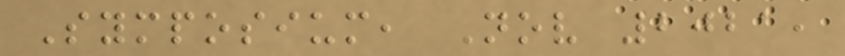Symposium, Nov 2021,
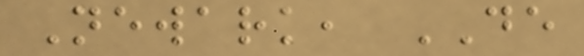Newark, DE
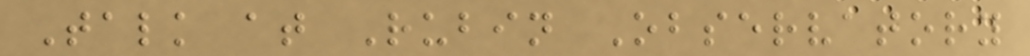Talk at Rubin Observatory
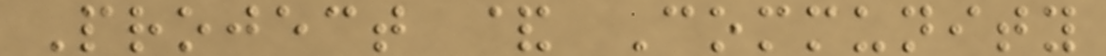Project & Community
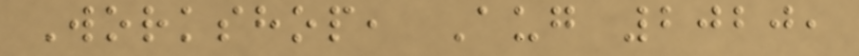Workshop, Aug 2020,
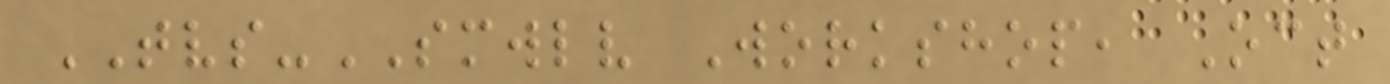TVS-SMWLV Workshop, Oct
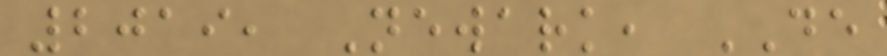2019, Newark, DE
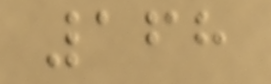168
